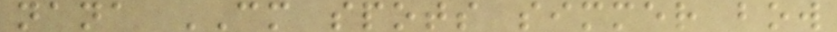nana CM spots simmer bow
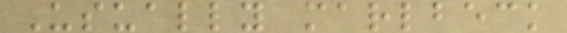Usually marlbeck
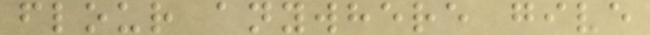flour anywhere give
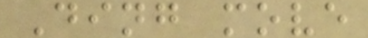Ding move
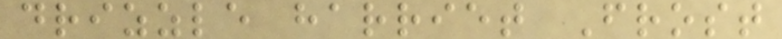drizzle harriet Frost
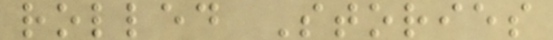rolled Stories
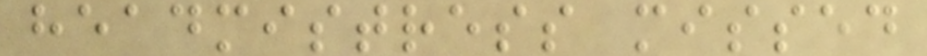headmistress missed
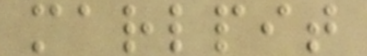marlpit
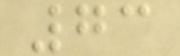73
